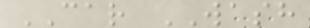CAR WASH
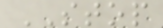STOP
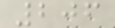206
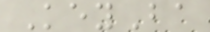KeyBa
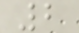2
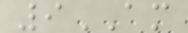9AM
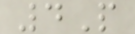4P
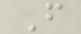F
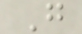G
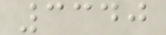3340
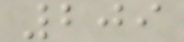209
